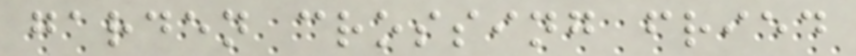garden crossing fried
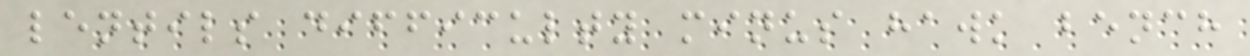lentils difficulty minus hawk bench
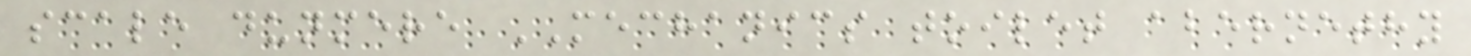scale dunmere MECHANICS toilet abernethy
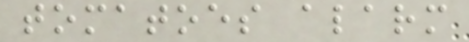tomatoes alarm
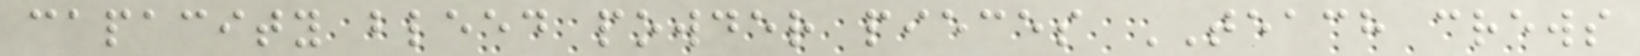capacity bleed powder pieces TEACH crews
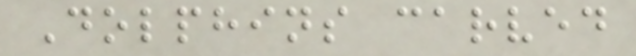Dolphins carved
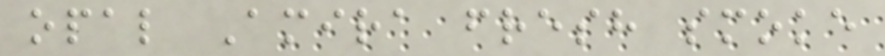opal Amira fresh smoke
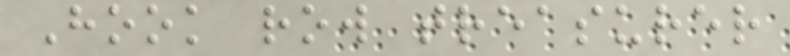Hook row treasurer
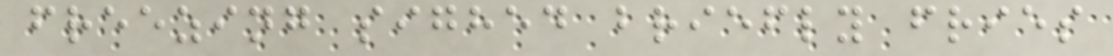freezing sighed briefly fries
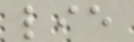lie
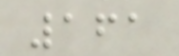161
